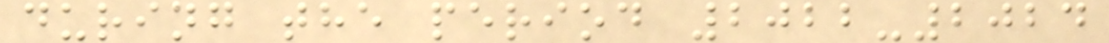during the period 2022-2024
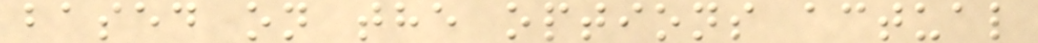based on the options actual
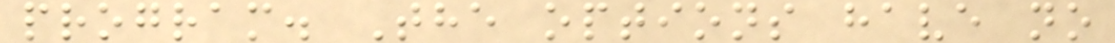program. The options have no
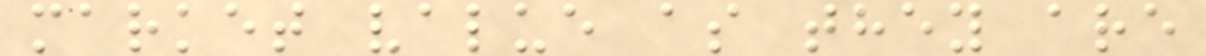market value as they are
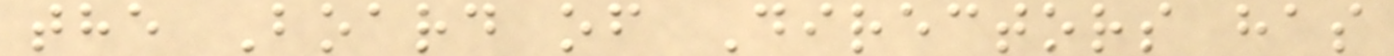the Board of Directors has
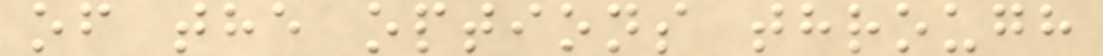of the options through
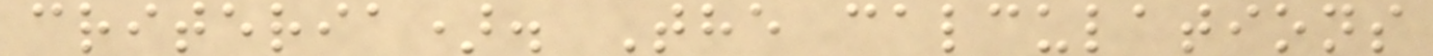criteria). The calculations
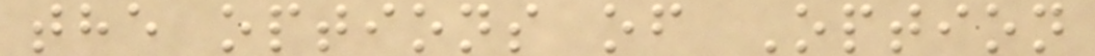the options of Option
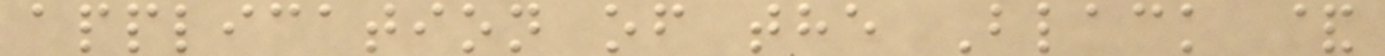application of the Black &
